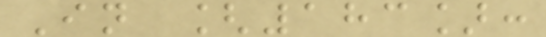In [183]:
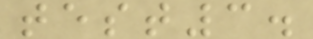test3.
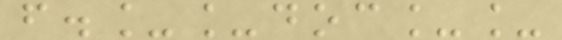f.__doc__
